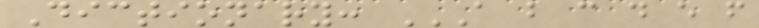Dictionary: A B C D E F
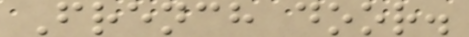French door.
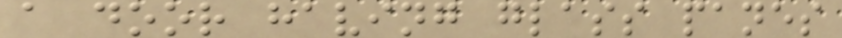a door having glass panes
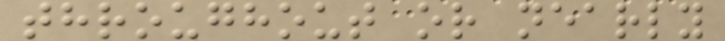throughout or nearly
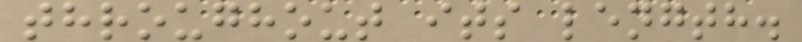throughout its length.
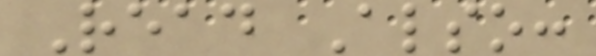Read Also:
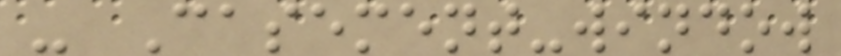- Casement-window
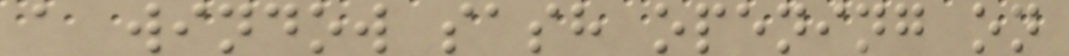a window sash opening on
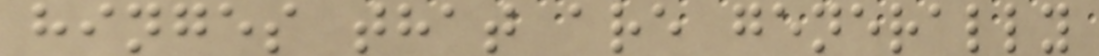hinges that are generally
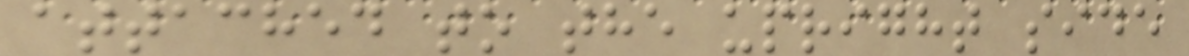attached to the upright side
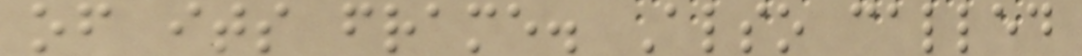of its frame. Also called
